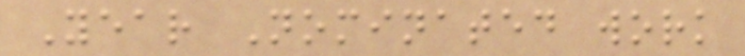Year Nominated work
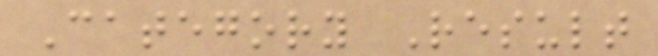Category Result
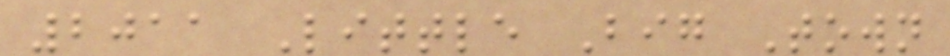2011 Little Big Town
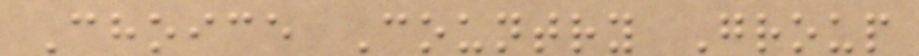Choice Country Group
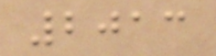2013
